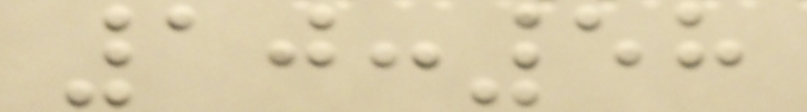10:58
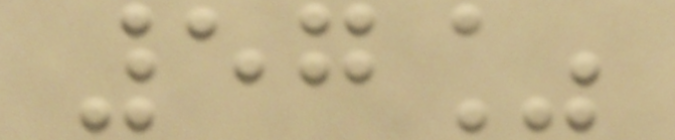57%
